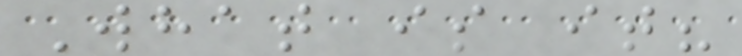What is it?
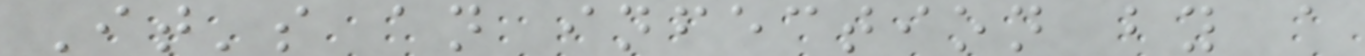It's an infection by a
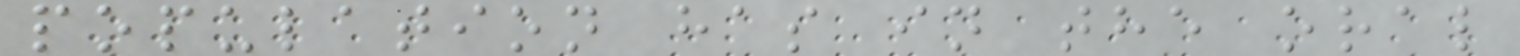population has in the oral
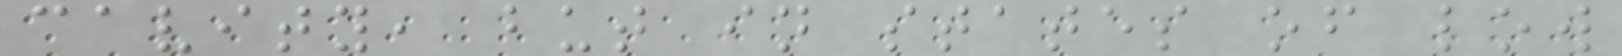cavity, but in states of low
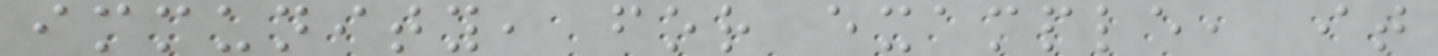immunity, for example, it
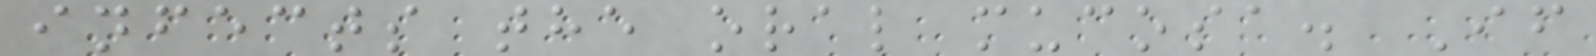infects the oral mucosa. If
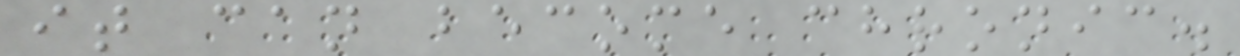it can become chronic.
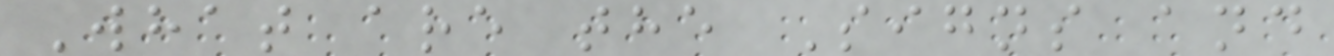What are the Signs and
